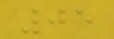05
